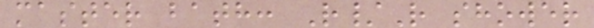master bath: R/R shower
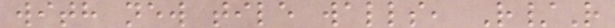with new tile walls, R/R
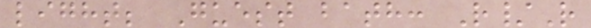light; Guest bath: R/R
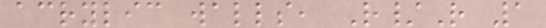acrylic walls, R/R 1
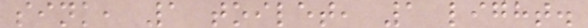sink, 1 toilet, 1 light.
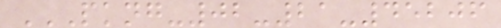PKNG-02-21-45206
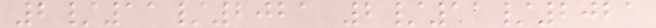2/11/2021 2/11/2021
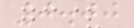0.00
